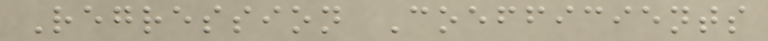Regression Coefficients
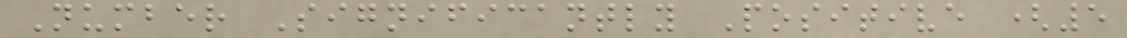Number Significantly Positive (5
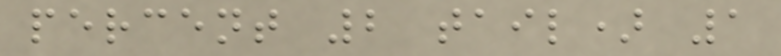percent 2 tail) 1
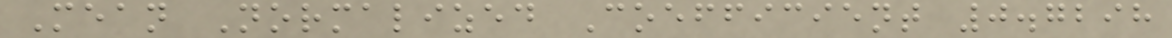Mean Normalized Coefficient 0.7298
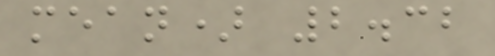mean) 2.32
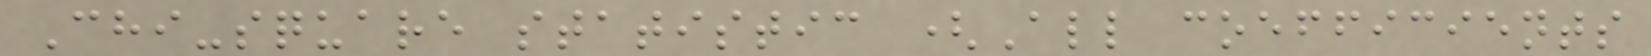Chi-square statistic (All coefficients
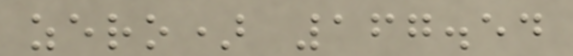zero) 167.54
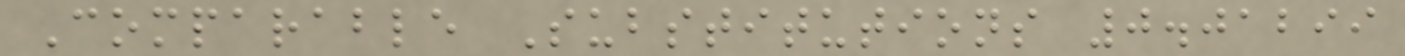Comparable Substitutions 0.01299
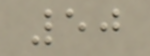50
